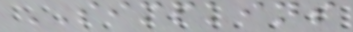SIMPKINS
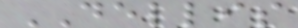DELLIS
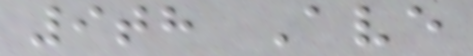9th Ave
